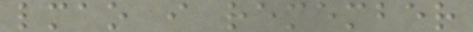lmao i remember
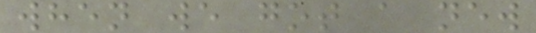when we got a new
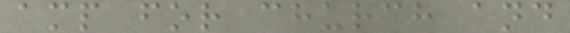amp for church and
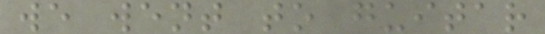we went to guitar
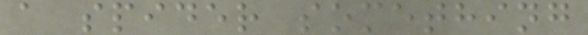a spider something
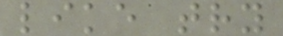like try
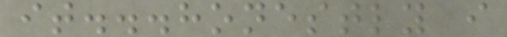it...honestly i
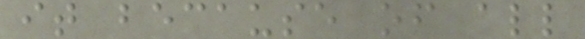it because of all
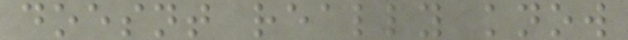doesnt really know
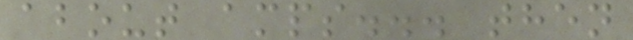about amps... then
